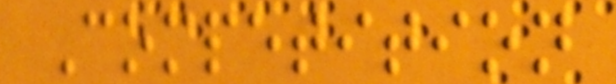Competition
